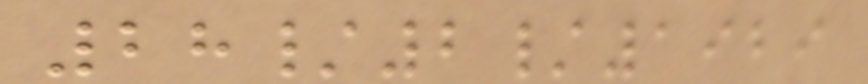28/2/1929
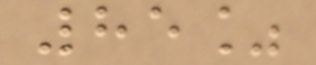85%
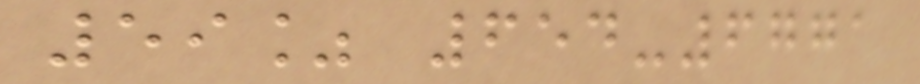59% 654-6771
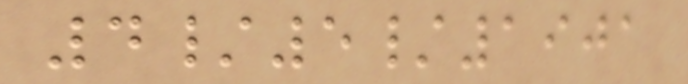4/5/1901
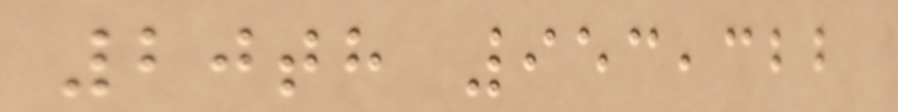20th 953,322
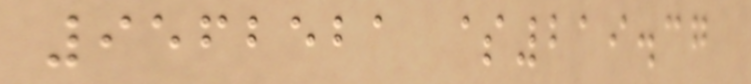9562521 $219.37
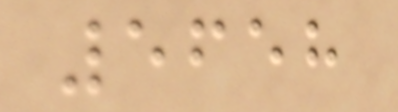5658
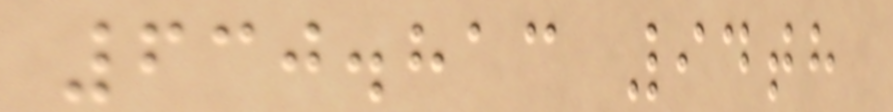630.813 94th
